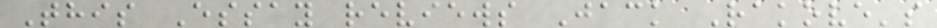This Essay reviews Jack Rakove's
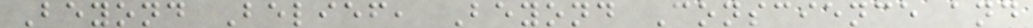Beyond Belief, Beyond Conscience and
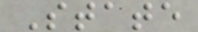State
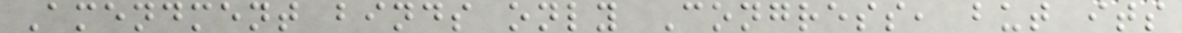Amendment binds only Congress, but its
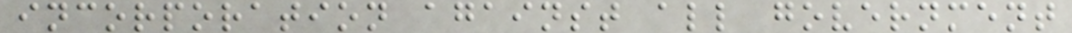incorporation against all government
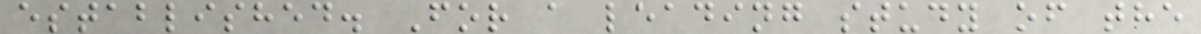established. For a leading study of the
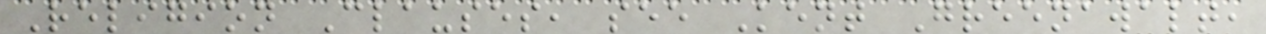Religion Clauses, see Kent Greenawalt,
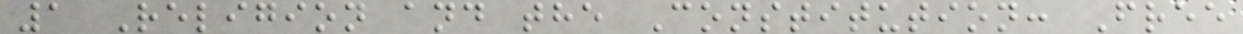1 Religion and the Constitution: Free
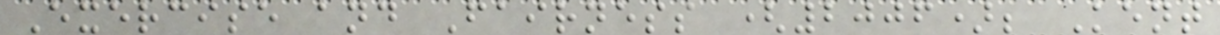Exercise and Fairness (2006); Kent
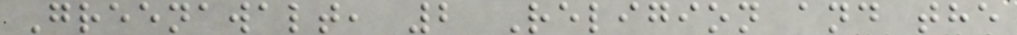Greenawalt, 2 Religion and the
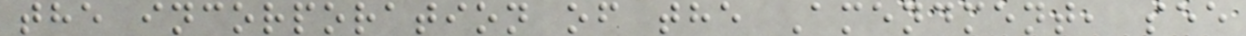the incorporation of the Amendment, see
